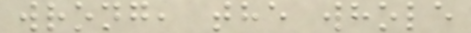wrong, the whole
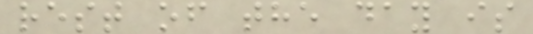rest of the day is
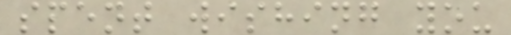spent wishing you
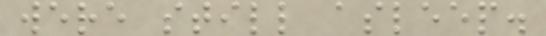were still asleep.
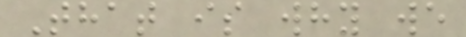That is why we
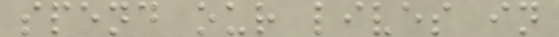spend our lives in
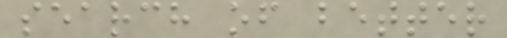search of better
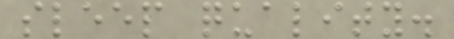sleep quality.
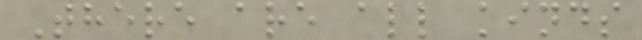There are all kinds
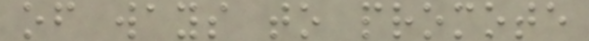of ways to promote
